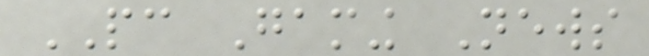PC Gaming News
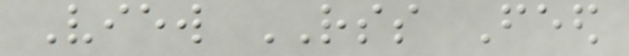View RSS Feed
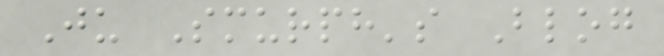Ju Smurph's Blog
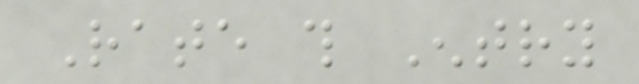Rate this Entry
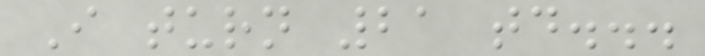I turn 21 today...
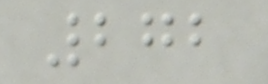272
